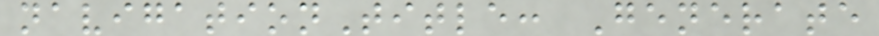navigationTitle: Generate
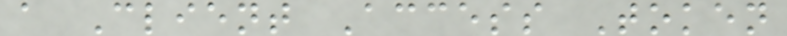a Client Access Token
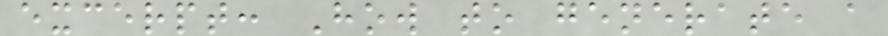excerpt: How to generate a
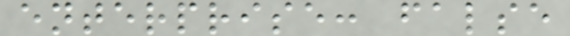enterprise: false
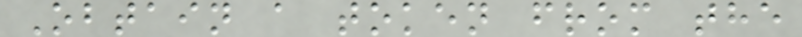Obtain a token from the
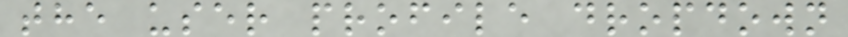the user profile dropdown
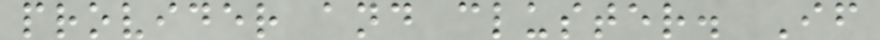provider and cluster. If
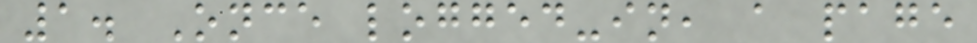1. Once logged-in, a page
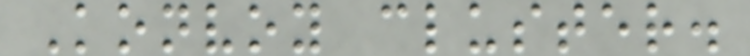Konvoy cluster.
